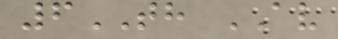6TH AV
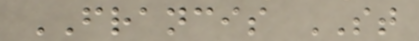FRANCIS ST
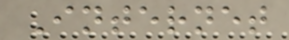Internet
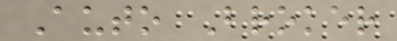Auto Broker
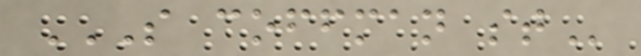S COFFMAN ST
